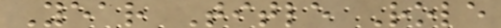Year Title Role
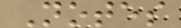Notes
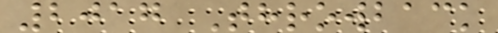2017 Throwback
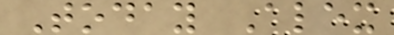Today Alex
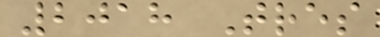2018 Tres
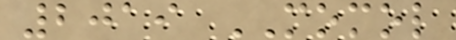2019 MOMOL
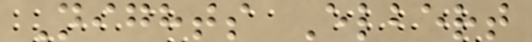Nights Elbert
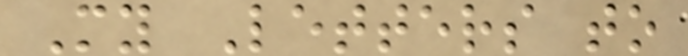My Letters to
